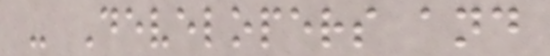- Developers and
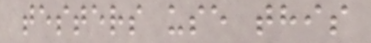testers use this
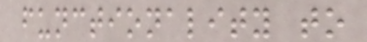functionality to
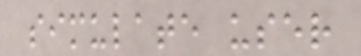simulate user
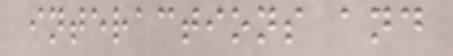interactions and
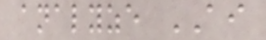analyze AI
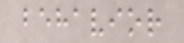behavior
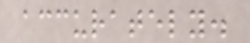accurately.
